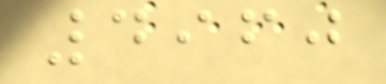4960
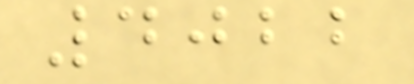4022
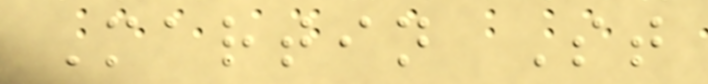Martin St
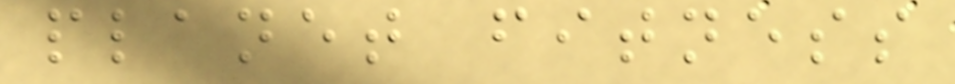planet fitness
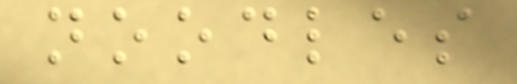noodles
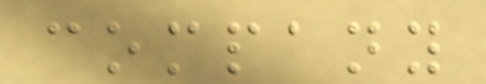company
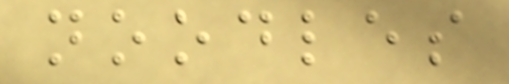noodles
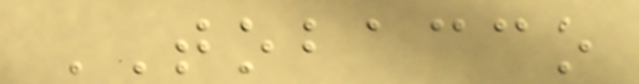TOBACCO
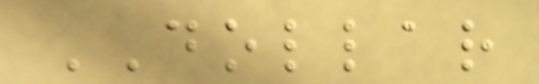DOLLAR
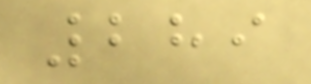289
